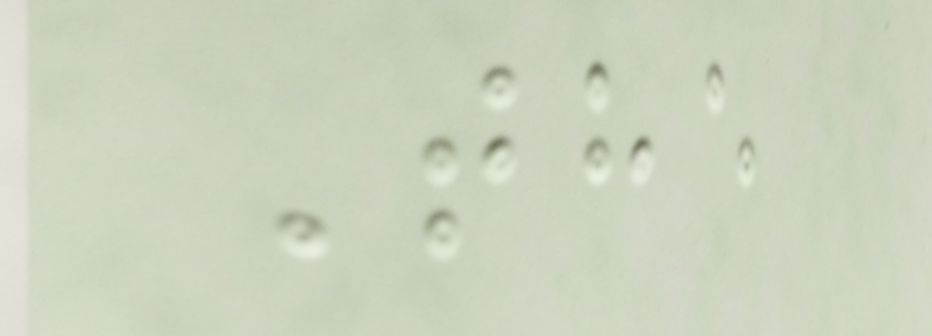The
